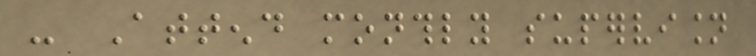- Attend monthly supervision
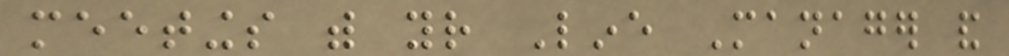meetings with your Line Manager and
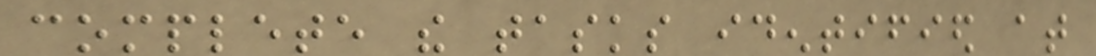complete the tasks identified at
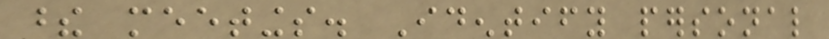these meetings. Identify personal
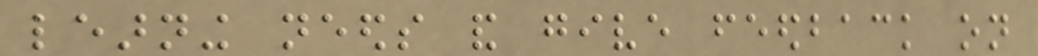learning needs and give feedback on
